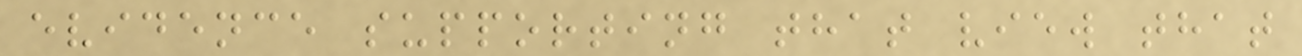evidence supporting that view that
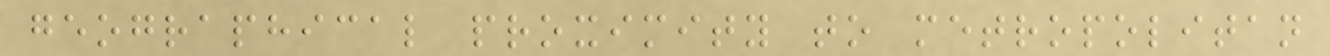geographical proximity to metropolitan
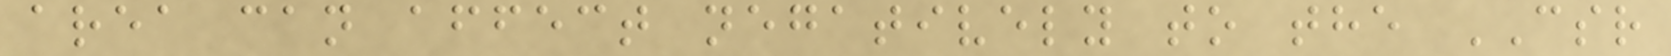area can affect negatively to the CSR
